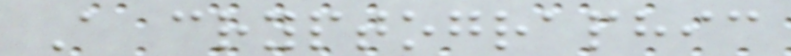A cryptographic
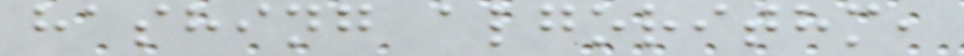hashing algorithm,
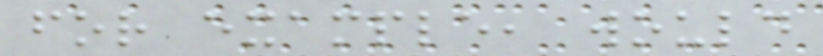for example, would
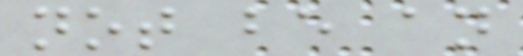not be an
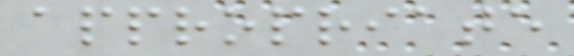appropriate
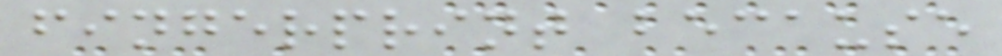fingerprint because
